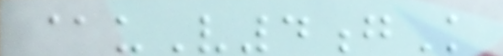@uV4gK
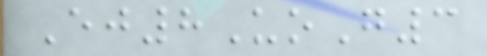Ej8UoG3
